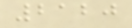2120
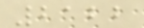2122
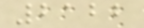2122
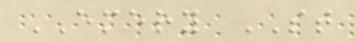EMERY ST
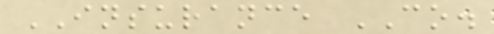INSURANCE CO.
